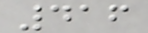416
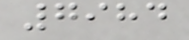7984
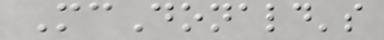McDonald's
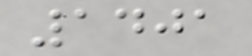1401
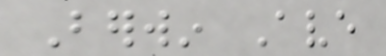Berwin Ave
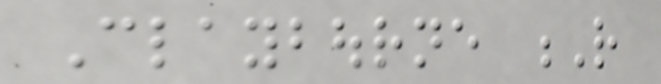Claybourne R
